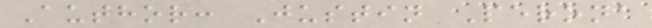Author: Justin Perona
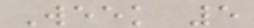Week 5
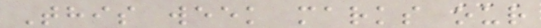This week marks our
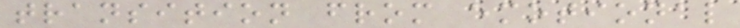transition from emotional
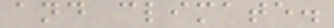and climate.
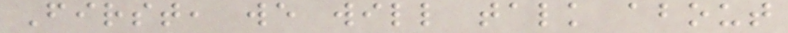First, we will talk about
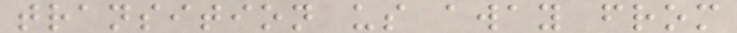transition us away from
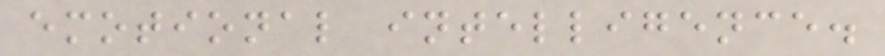emotional intelligence.
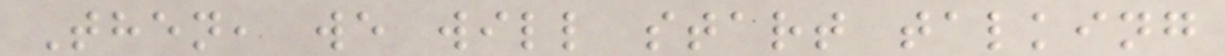Then, we will start talking
